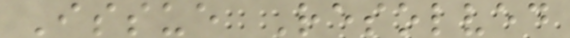Issue Resolved
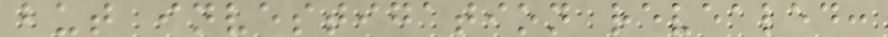but investigation revealed:
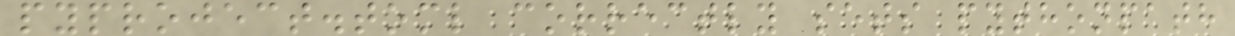pyproject.toml correctly sets pythonpath
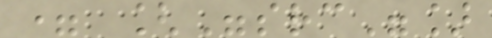= ["src"]
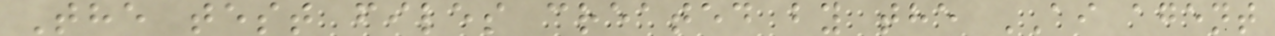The test files created by the AI agent
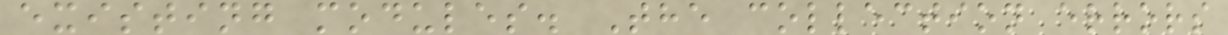existing modules. The collection errors
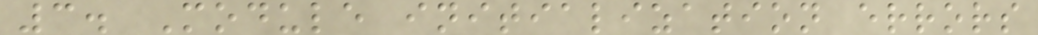3. Module initialization errors
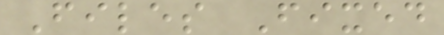Files Fixed
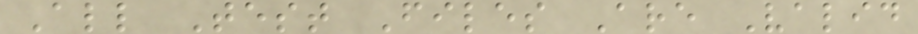All Test Files Are Valid
